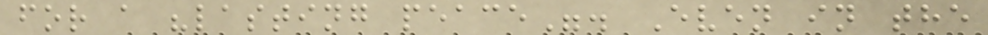for a "lasting peace". Even in the
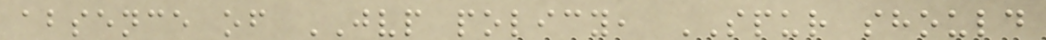absence of JVP policy, SPUR should
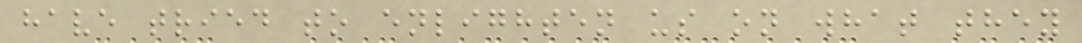have tried to enlighten us on what they
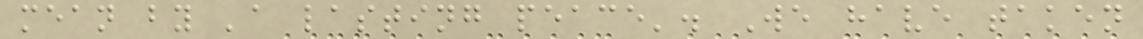mean by 'a lasting peace'. We have taken
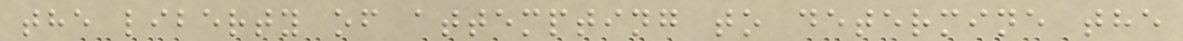the liberty of attempting to determine the
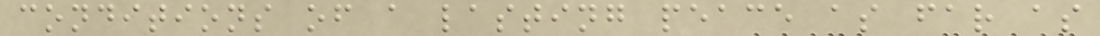conditions of a lasting peace as far as
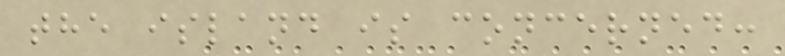the island is concerned:
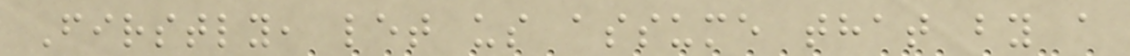Firstly, let us assume that by a
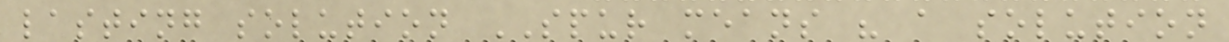lasting solution SPUR means " a solution
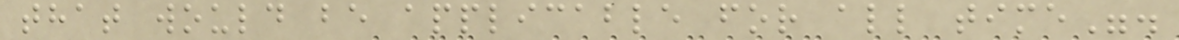that would be applicable for all time".
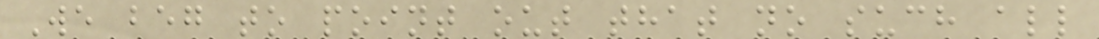We beg to point out that no such all
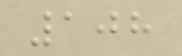108
